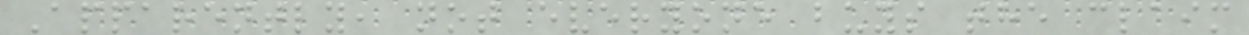Apparently, not everyone buys the claim
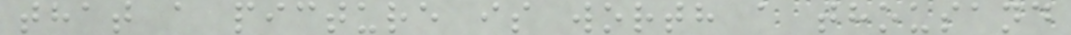that a picture is worth a thousand
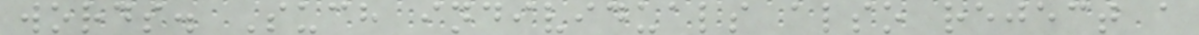words. Such individuals also reject a
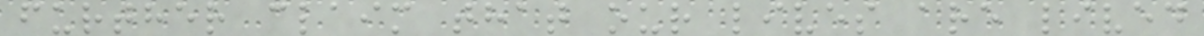further claim that our lives are lived
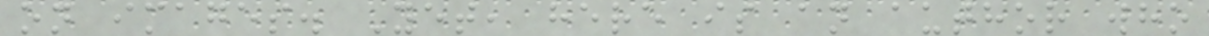on images. Yet, here is an author who
